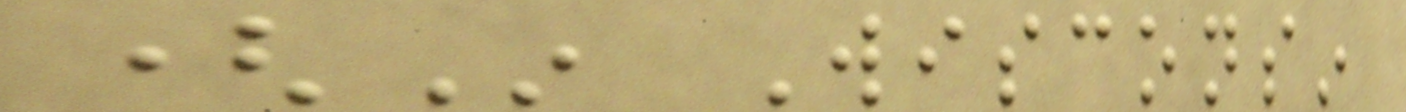(In Wisconsin
